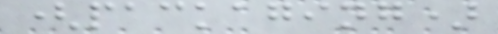(packaging)
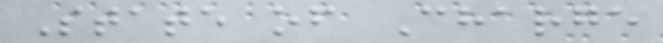State of Charge
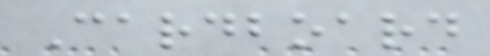Cardboard
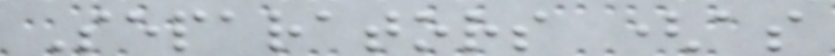Separators (as
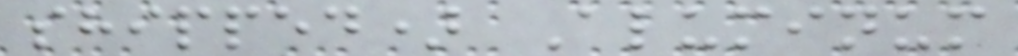shipped) Aluminum
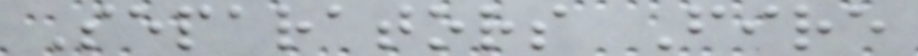Separators Fire
